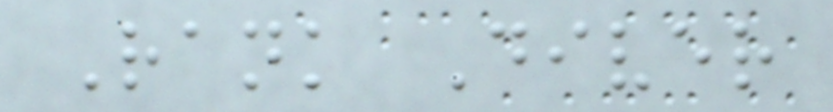Rank Diver
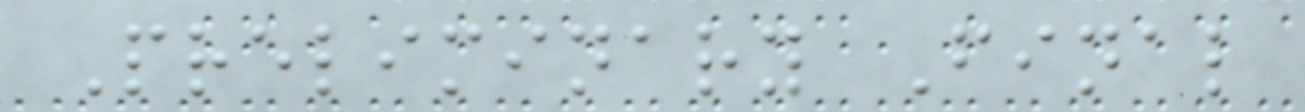Preliminary Final
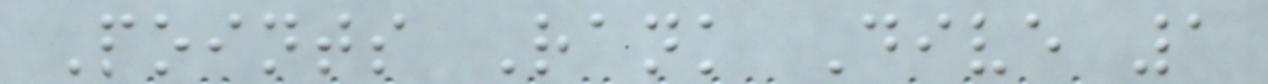Points Rank Dive 1
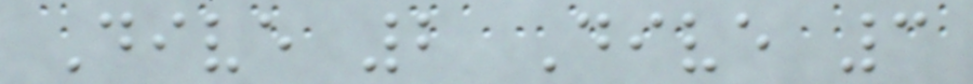Dive 2 Dive 3
